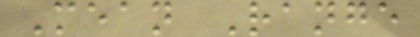Mean Range
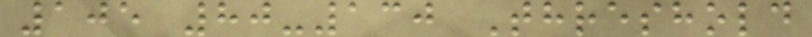105 80-130 Threshold
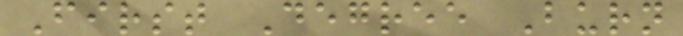First Degree Burn
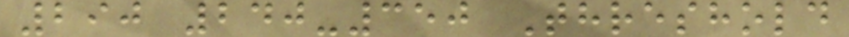290 240-350 Threshold
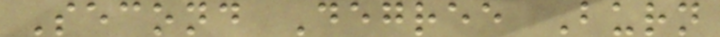Second Degree Burn
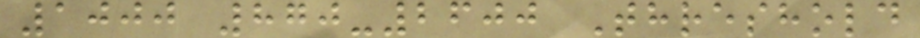1000 870-2600 Threshold
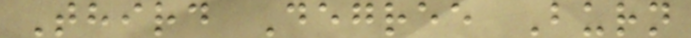Third Degree Burn
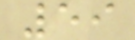59
